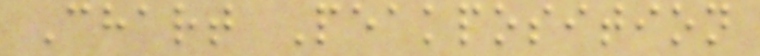Chart Peakposition
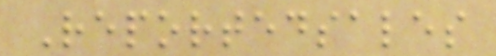Reportedsales
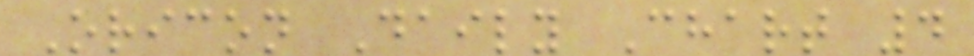Oricon Daily Chart 4
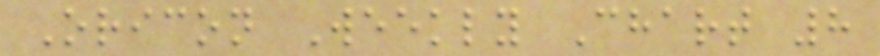Oricon Weekly Chart 8
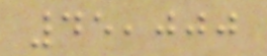45,000
